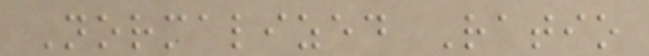Normalized Ratio
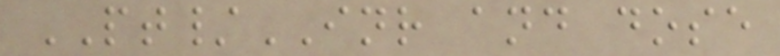PT/INR and dose
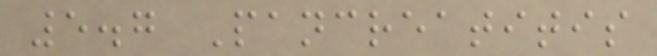5.7 Pancreatitis
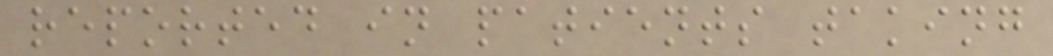reported in patients taking
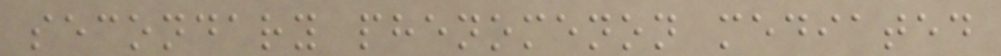secondary phenomenon mediated
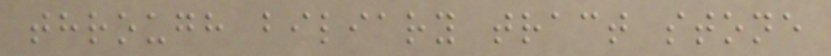through biliary tract stone
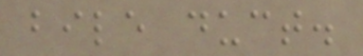bile duct.
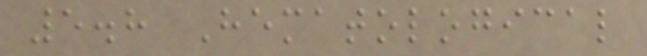5.8 Hematological
